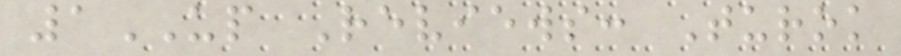1UP Reviews: Turok
